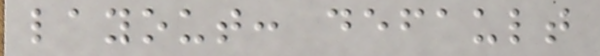layout: default
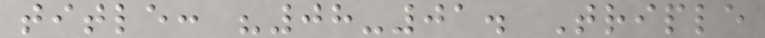title: "08-01. Triple
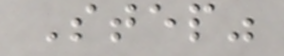Step"
